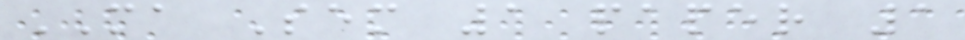MA Sem 1 paper 1
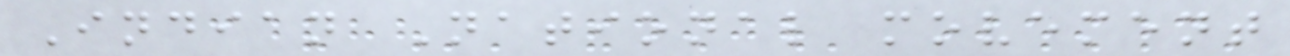Indian National movement
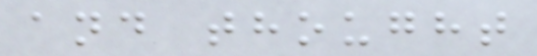and thought
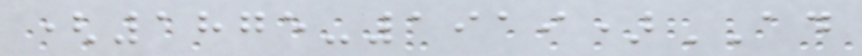(1875-1919)AD
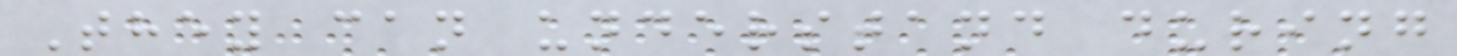They can understand during
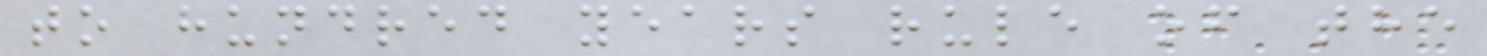to hundred years rule of the
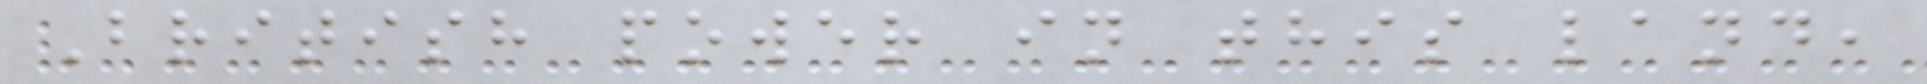British power in this land,
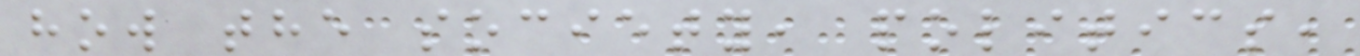how the society, politics,
